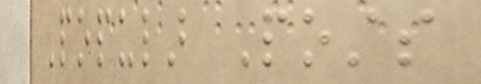Popular Posts
